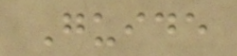Guide
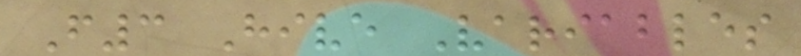F3 Hive Variables
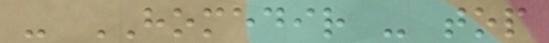- HOMEDIR - top
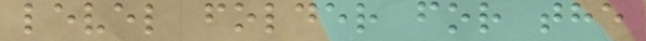level folder for the
